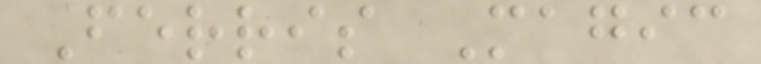Ferris Magic
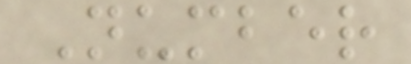Number
